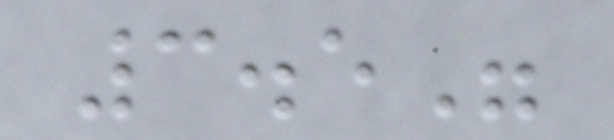3.5"
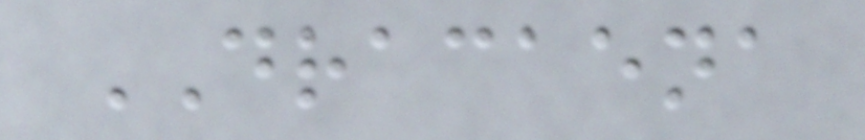DRACAENA
